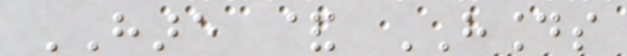HARE & HOUNDS
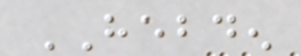HEBDEN
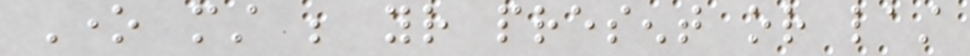One must be your present or last
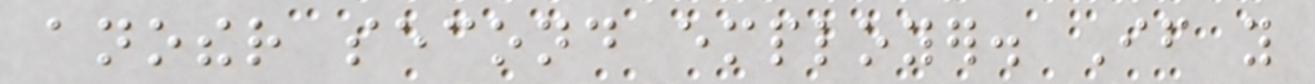another second employer. If you
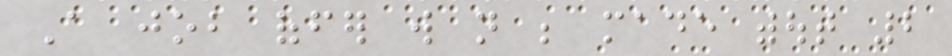A job offer will not be made without 2
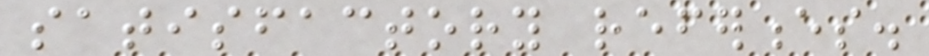satisfactory references.
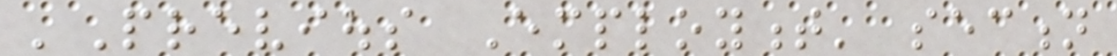'Previous Employment' section
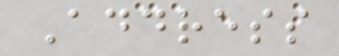Address
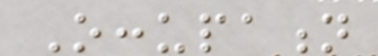Occupation
